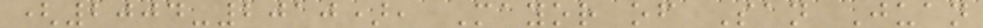(2004-2010), Mayor of San Juan
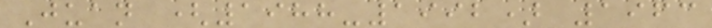Juan (1988-1992) 1963
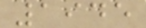1945
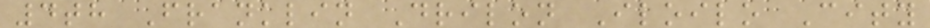4th Franklin Drilon Iloilo City
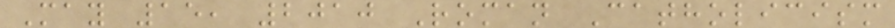May 15, 2010 Roman Catholicism
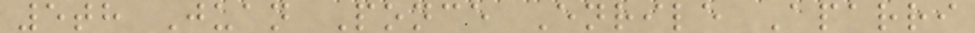5th Juan Ponce Enrile Aparri
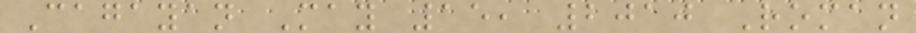Cagayan May 15, 2010 Roman
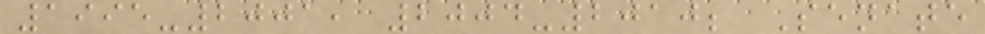1995-2001, 2004-2010; Senate
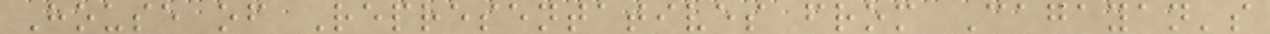House of Representatives from Cagayan's
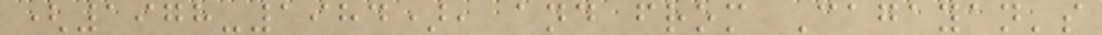(1978-1984), and from Cagayan's
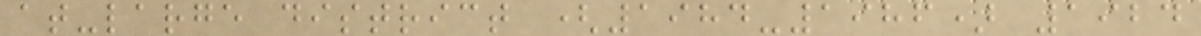at-large district (1984-1986) 1924
